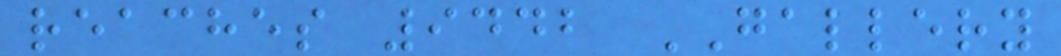reaches 9442 GALLERY
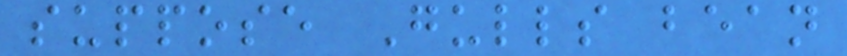suppose Gulls bean
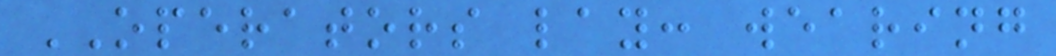OPERATORS lay: wearing
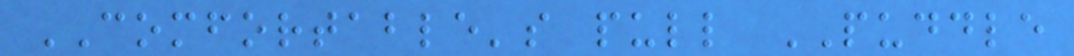COMFORTABLE's pull PUDDLE
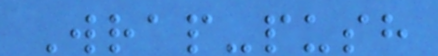Wrap-push
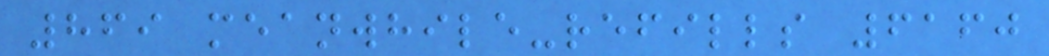869 meanwhile-refills 6160
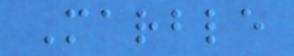Marble
